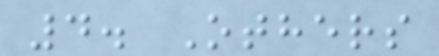4. Others
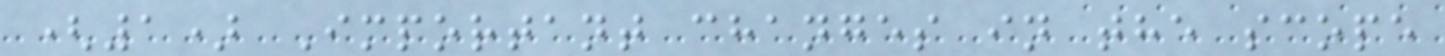(1) Important changes in the scope
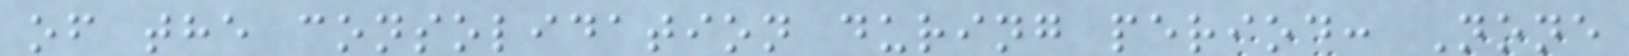of the consolidation during period: None
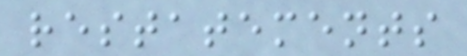restatements
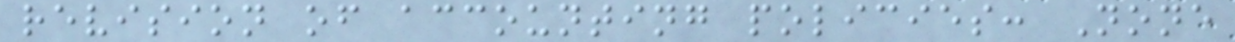revision of accounting policies: None
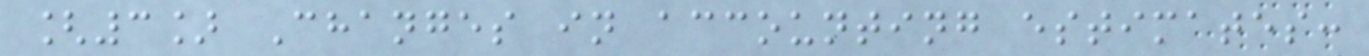[3] Changes in accounting estimates:
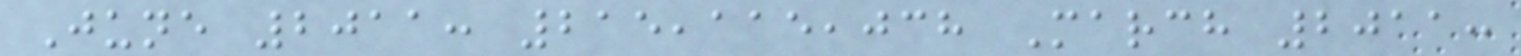June 2011: 215,115,038 March 2011:
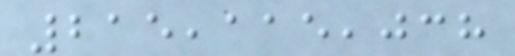215,115,038
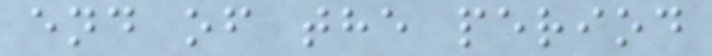end of the period
